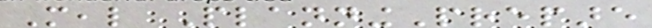Meal PlanningPrepare
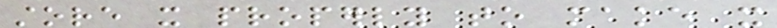store it properly to make it
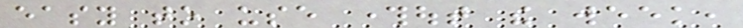easy to use throughout the week,
